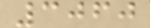3060
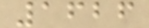1626
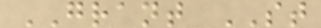GRANT ST
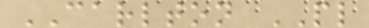CARLTON PL
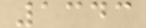1343
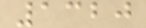1320
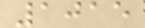1015
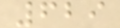629
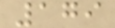179
